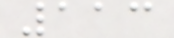113
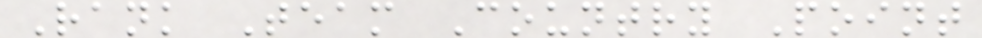Rank Team Country Point
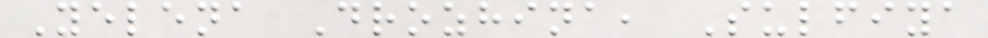Yelena Drozhina, Sulfiya
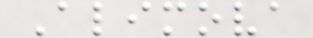Alimova
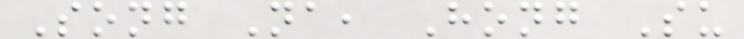Song Na, Hong Su
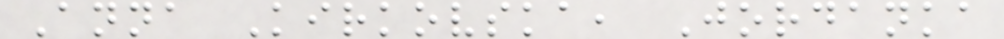Anna Kirkovska, Jordanka
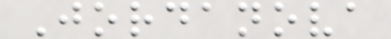Jordanova
